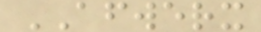AFWERX
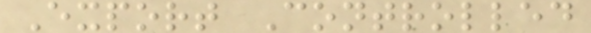Export Controlled
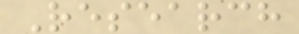Research
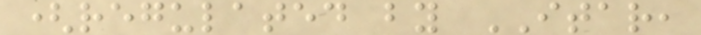(regulated by ITAR,
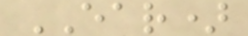EAR)
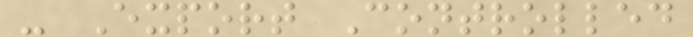- Export Controlled
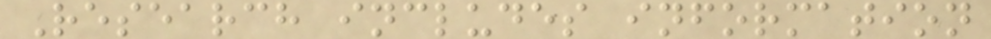Research includes information
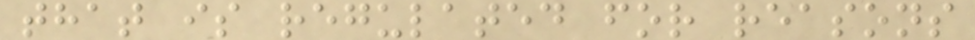that is regulated for reasons
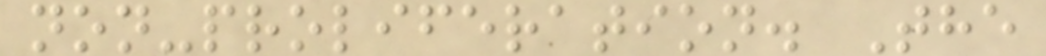non-proliferation. The
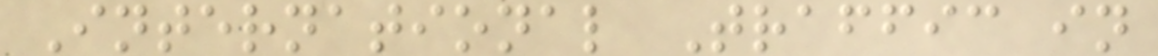International Traffic in
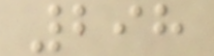298
